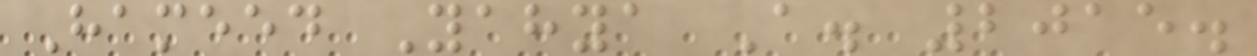Hameed Yahya A. 2015.
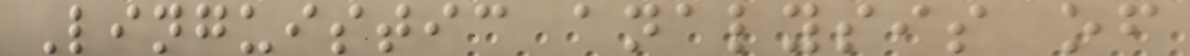Linguistic analysis of
